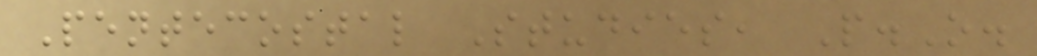Pentecostal Studies, P.O.
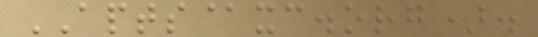APTS@xc.org).
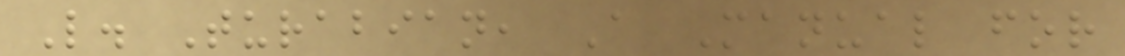L. Turabian, A Manual for
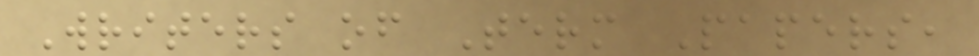Writers of Term Papers,
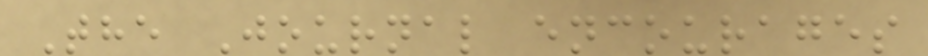The Journal encourages
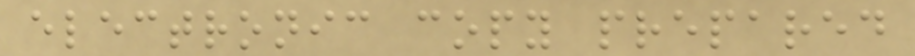electronic copy prepared
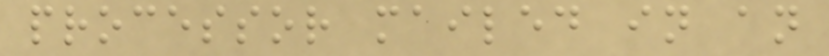processor mailed in an
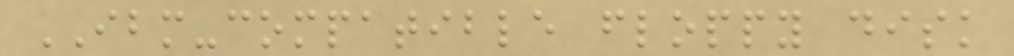IBM-compatible floppy disk
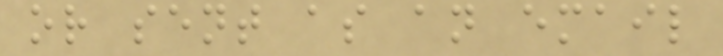or sent as an email
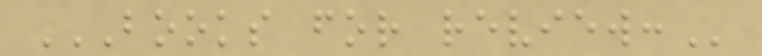BOOKS FOR REVIEW:
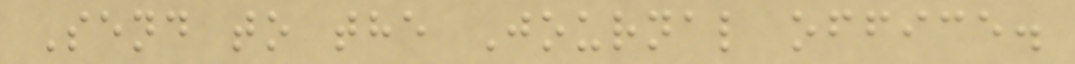Send to the Journal office.
